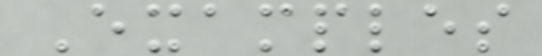Examples
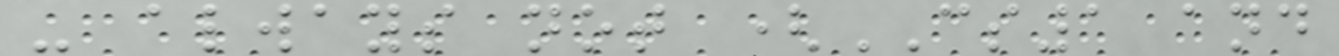- always not (CS1 and
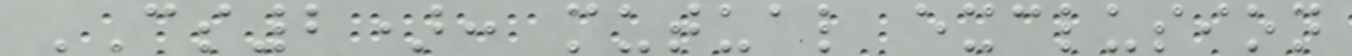CS2): mutual exclusion
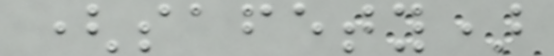(safety)
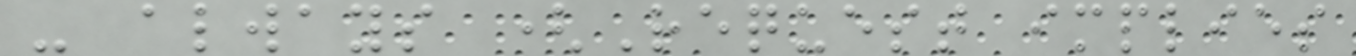- always (Request implies
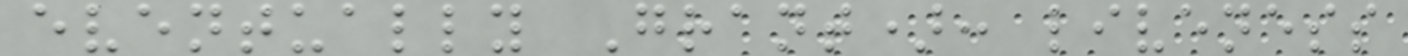eventually Grant): liveness
